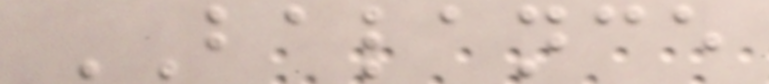BALANCE
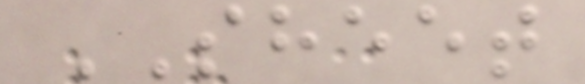SHEET
